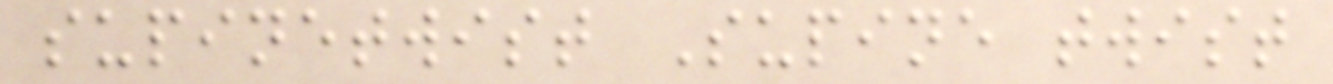supinetwist Supine twist
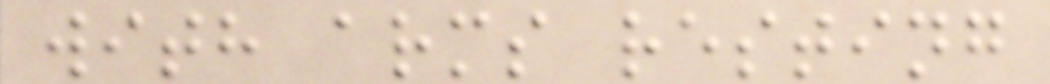with arms resting
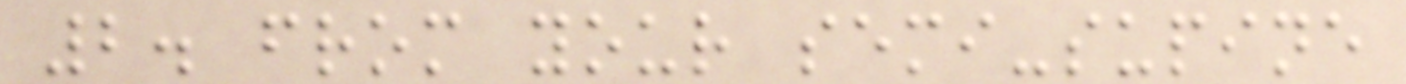2. from your semi-supine
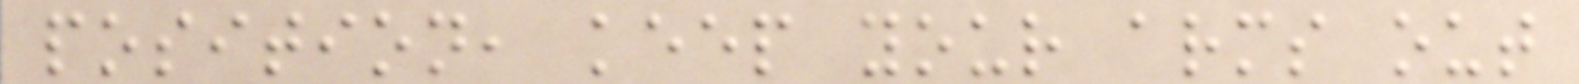position, keep your arms out
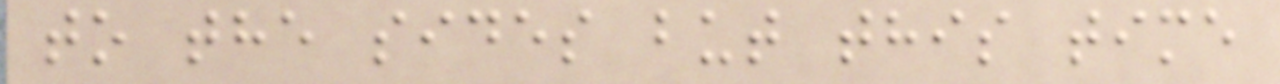to the sides but this time
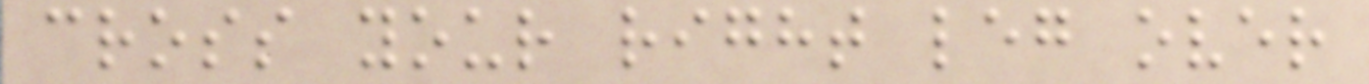cross your right leg over
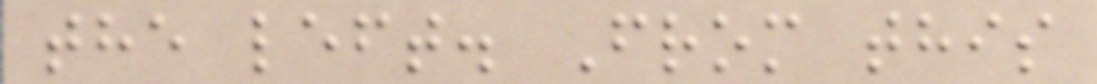the left. From this
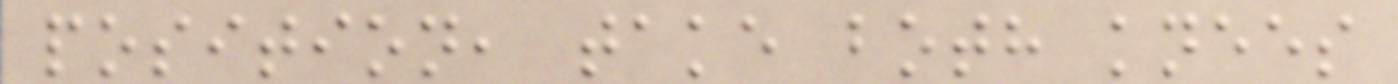position, take both knees
